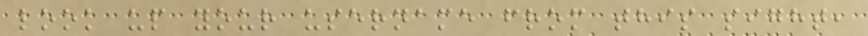look up your username from this sight,
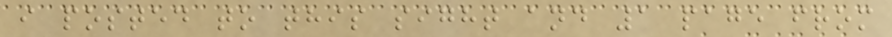i posted to this sight and 1 page from
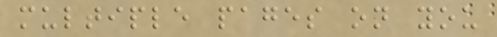multiple pages on you
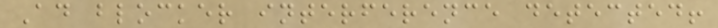Ad blocker interference detected!
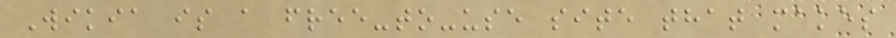Wikia is a free-to-use site that makes
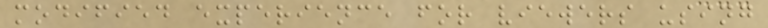modified experience for viewers using
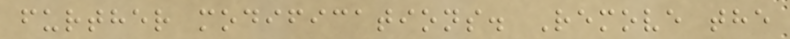further modifications. Remove the
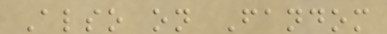Also on Fandom
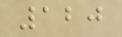120
